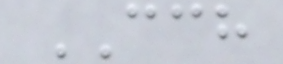CCH
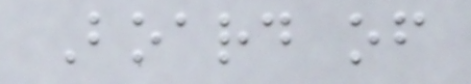Board of
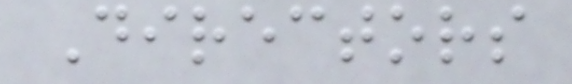Directors
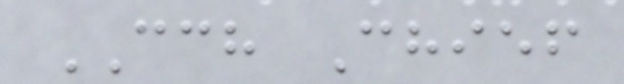CCH Chief
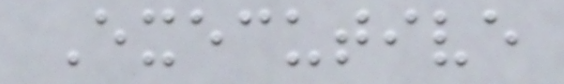Executive
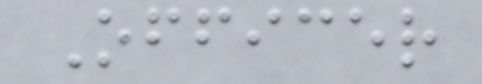Officer
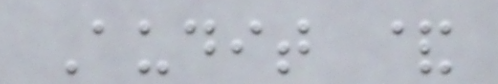Audit &
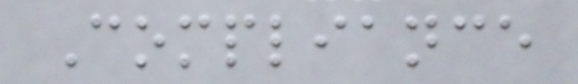Compliance
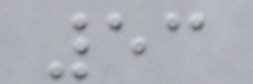53
